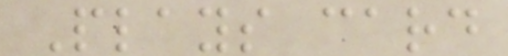Plays card
